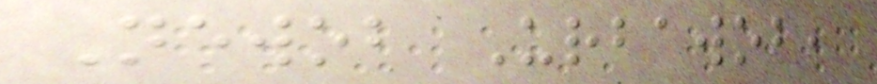Newob Urbawob,
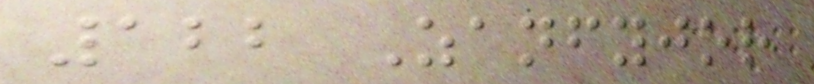122 Zanfyjor
